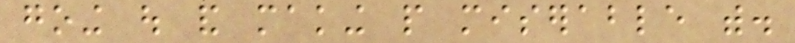going out and making people miserable with.
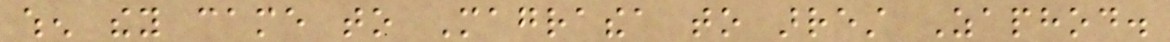when they came to Magrathea to arrest Zaphod.
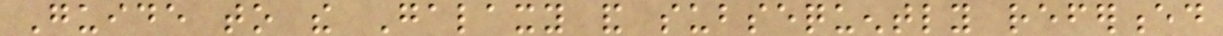Guide to the Galaxy and subsequently referenced
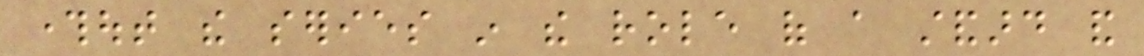throughout the series in the role of a standard and
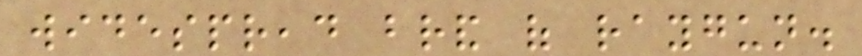widespread brand of raygun.
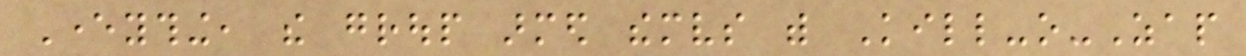Everything, the group armed themselves with Kill-o-Zap
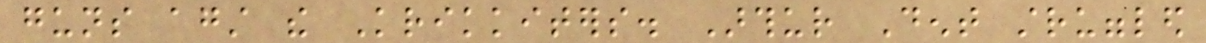guns against the Krikkiters. Arthur Dent struggled
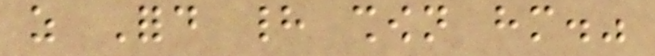as Ford had shown him."
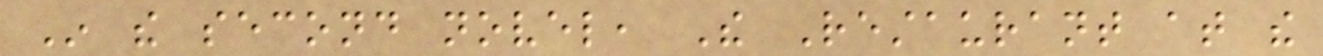In the second novel, The Restaurant at the
